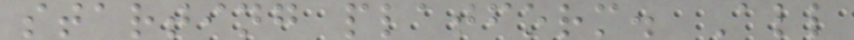starting platform. All
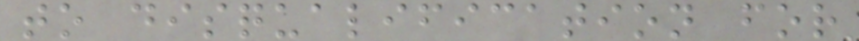to disqualification for
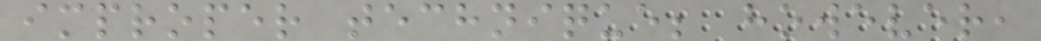improper technique; however,
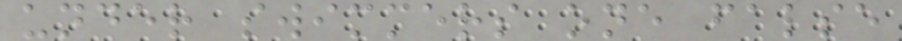under swimmers one false
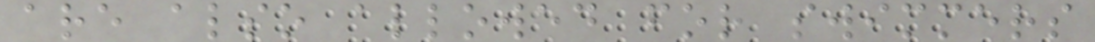are also allowed for swimmers
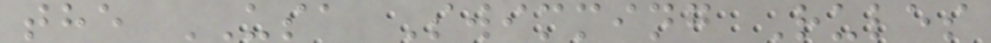the USA Swimming Rules
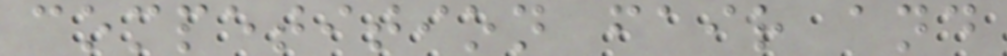competition fair and
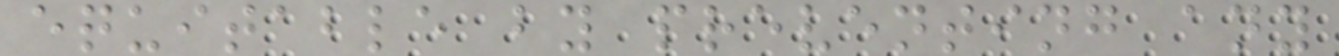equitable by preventing any
